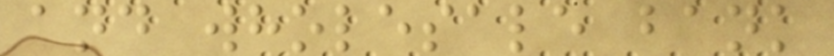and wholesale bank
